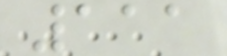111
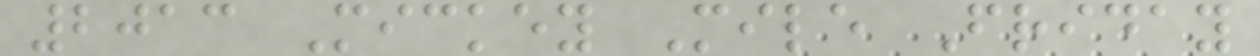2013 Mickey Mile Friday
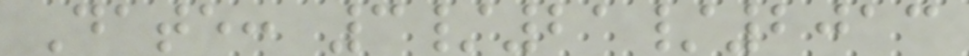Date: 3/21/2013
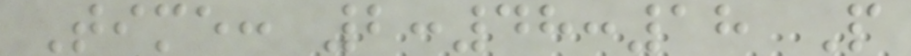Time: 2:48:18 P
